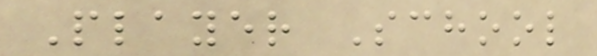Player School
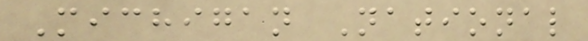Michigan National
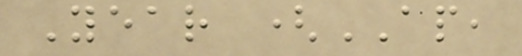Year (AP,
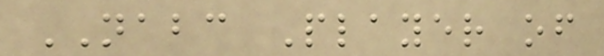NABC Player of
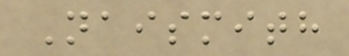Naismith
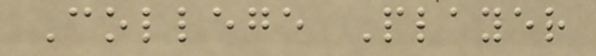College Player
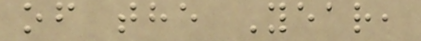of the Year,
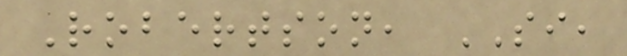Robertson, SI,
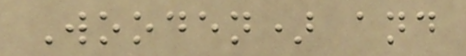Wooden) and
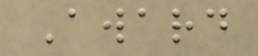Award
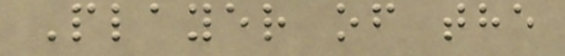Player of the
